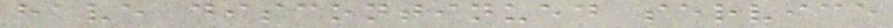have discontinued service
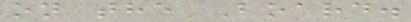on the Board.
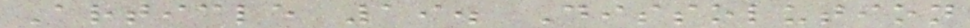Article 19. Dissolution
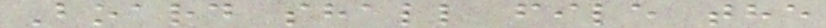Board shall file the
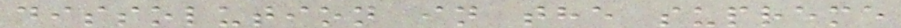dissolution in the supreme
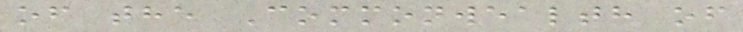of the Commonwealth of
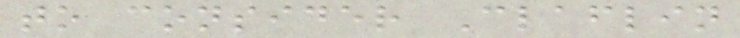to consider Claflin
